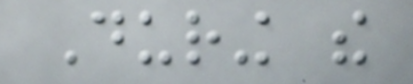During the
